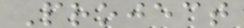Project
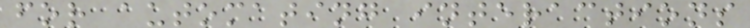for automating interactions
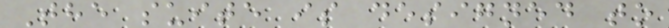The suite is designed to
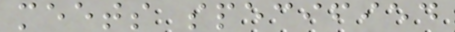meets specified
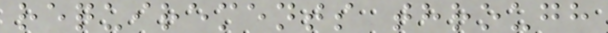requirements through
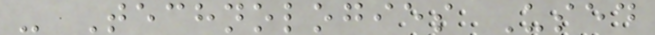- Technologies Used
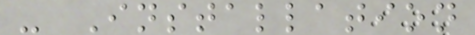- Installation
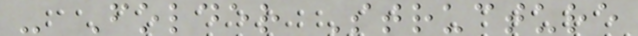- Folder Structure
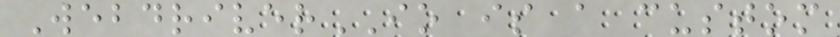WebdriverIO is a custom
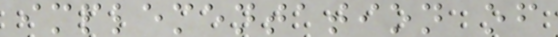implementation of
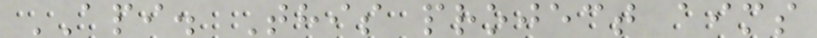API. This project aims
